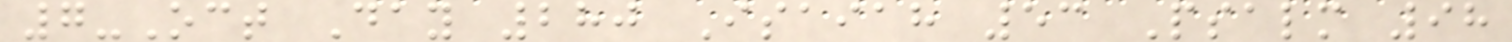7-Oct Day 280 Isaiah 53 Psalm 98
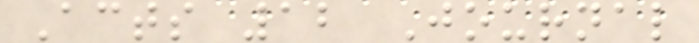Acts 12 Journal
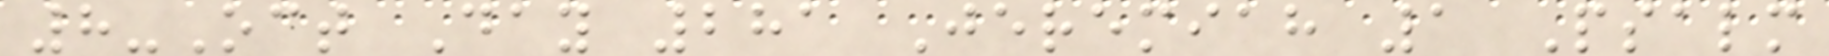8-Oct Day 281 Jeremiah 1 Psalm
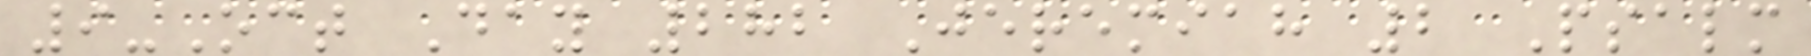9-Oct Day 282 Jeremiah 2 Psalm
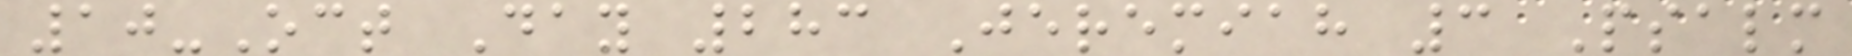10-Oct Day 283 Jeremiah 3 Psalm
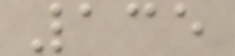135
